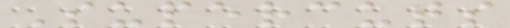Supercuts
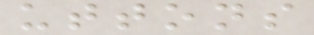uttons
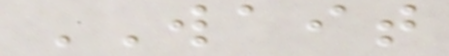WAIT
